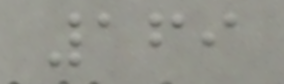169
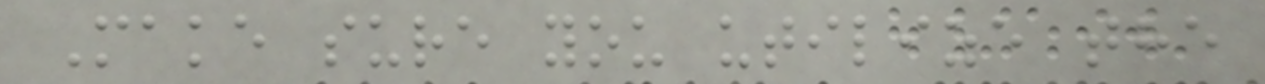Make sure you utilize the
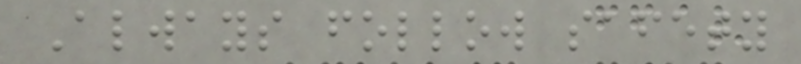Always follow safety
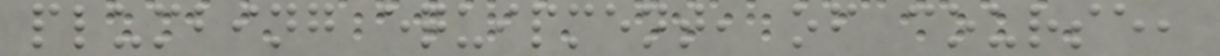plumbing equipment, of course,
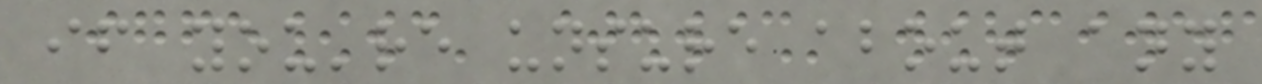if you're unsure about any
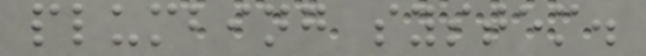plumbing system.
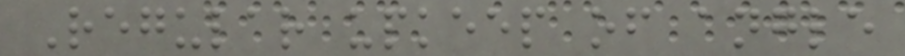Regular upkeep of angle
